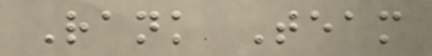Rank Team
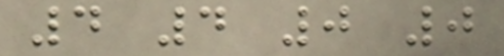4 4 0 0
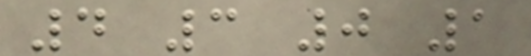4 3 0 1
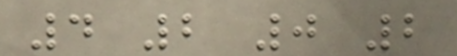4 2 0 2
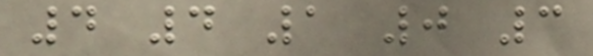4 4 1 0 3
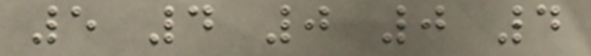5 4 0 0 4
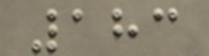183
